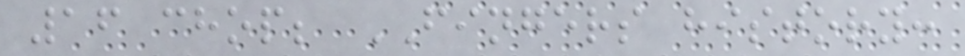16 chop; FINGERS history:
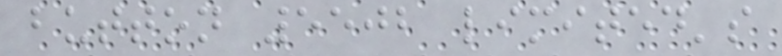button 5502 limited's
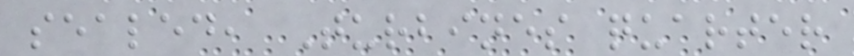sealed, Turbines quarter
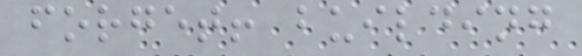forget! building
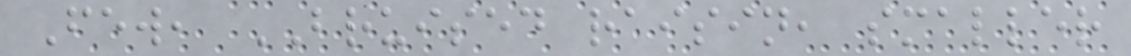Few, BRUISED raisin, smaller
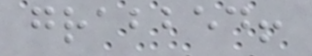grabbed!
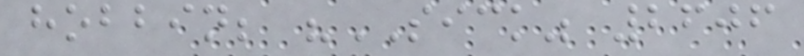hobbin; "SICK" 2606
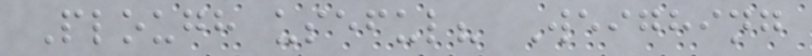Plough useful? Weighing
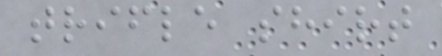trifle shirt
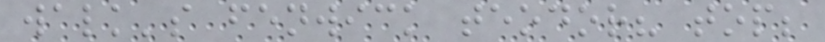walk's fenwick teodor? top;
